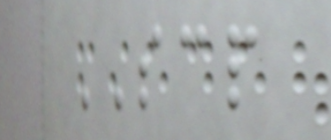SCP
